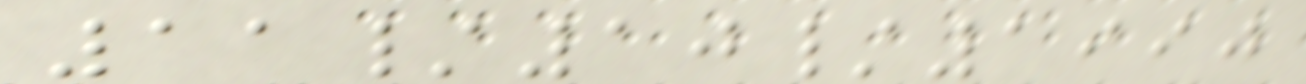11/10/1990
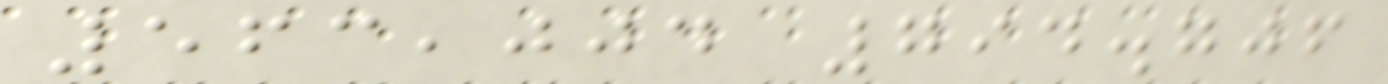563,004 794.706
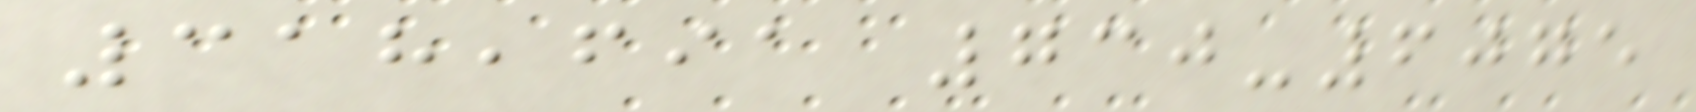318,691 730-6075
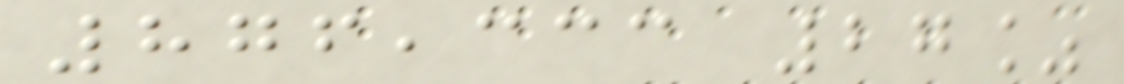876,333 27%
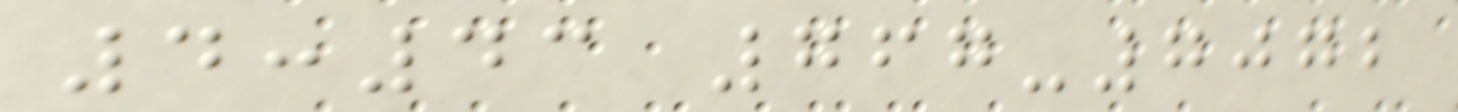4:43 767-7072
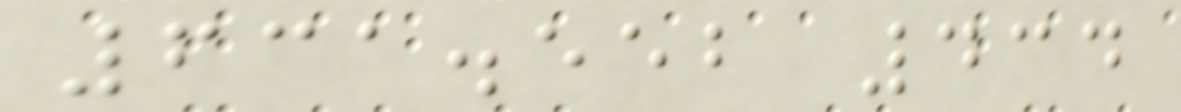631.552 434
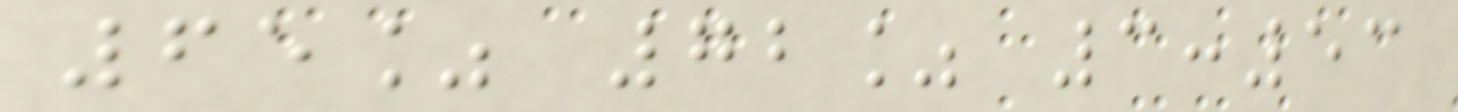65% 72% 3:53
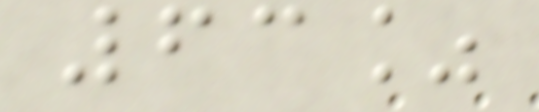63%
